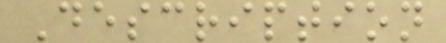Description
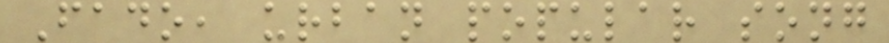Fado, urban popular song
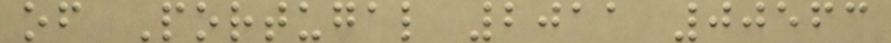of Portugal 2011 00563
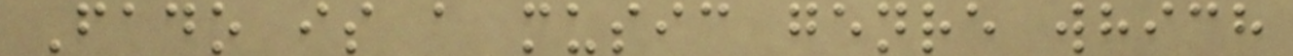Fado is a music genre which
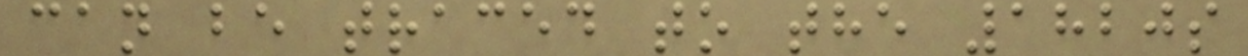can be traced to the 1820s
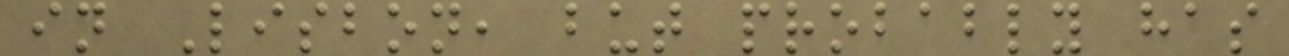in Lisbon, but probably has
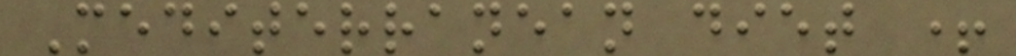Mediterranean diet +
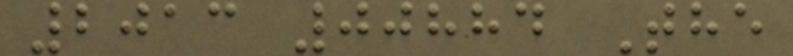2013 00884 The
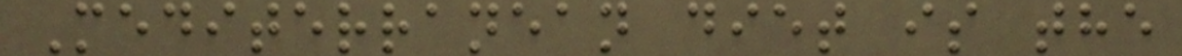Mediterranean diet is the
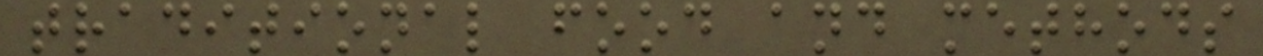traditional food and methods
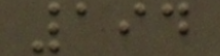194
